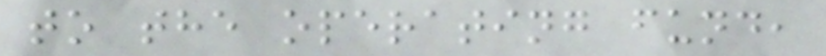to the operating fund,
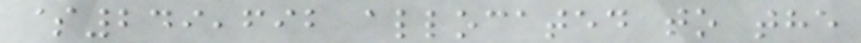$249,692 allocated to the
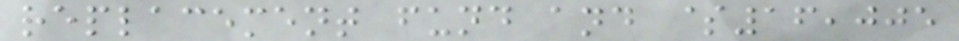replacement fund and $16,005
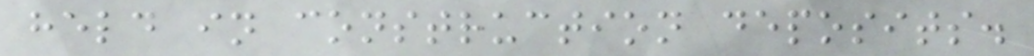held in construction deposits.
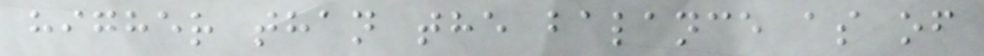higher than the balance as of
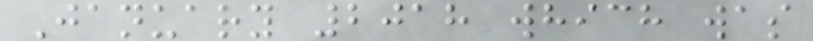January 2018 which was
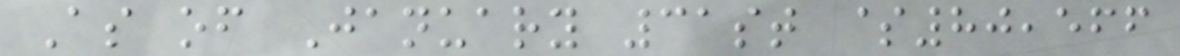As of January 31st $80,566
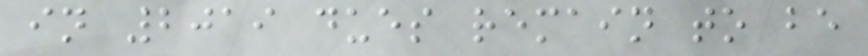in 2019 dues remain to be
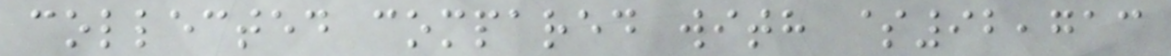collected compared with $92,713
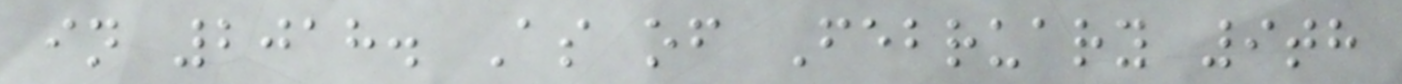in 2018. As of February 9th
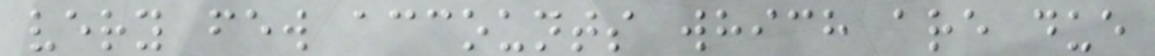very few accounts which are due
